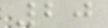20
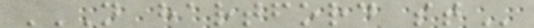N HARTFORD ST
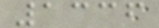1336
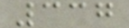337
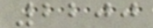2200
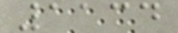1134
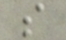s
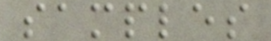samples
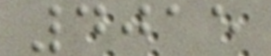4015
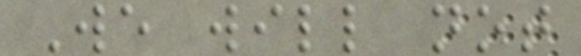We will not
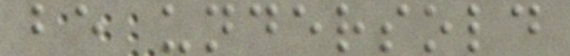be undersold
